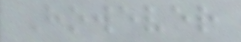However
